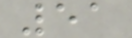51
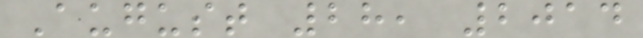August 28, 2014
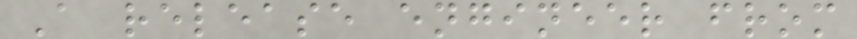A release engineer from
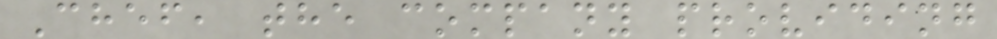Chef, the company providing
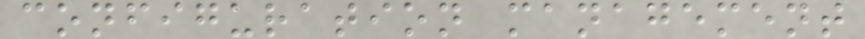configuration management
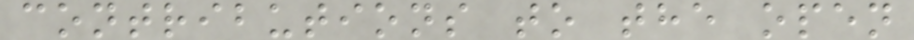contributions to the open
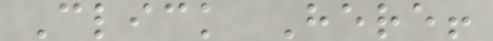Click Here!
